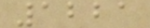1221
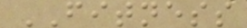FITNESS
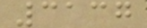3137
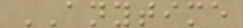ANYTIME
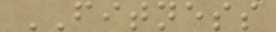FITNESS
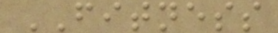FITNESS
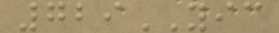729YIC
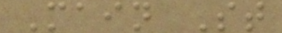Main St
